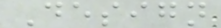Design
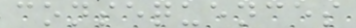consequences
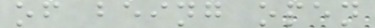of being open
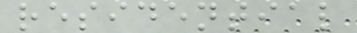residential
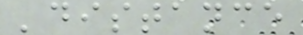'distance
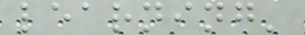learning'
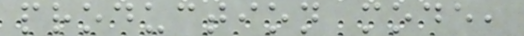production mode,
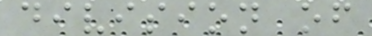division of
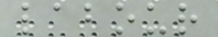labour
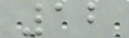12
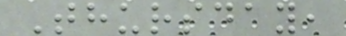Thursday,
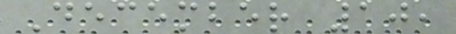December 10,
